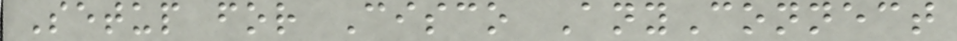Setup for Cisco AnyConnect
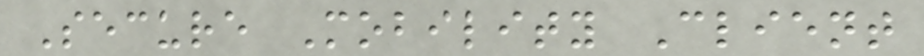Secure Mobility Client
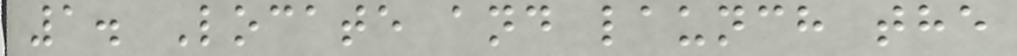1. Locate and launch the
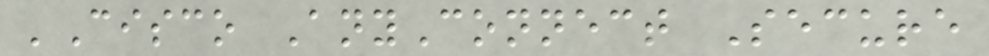'Cisco AnyConnect Secure
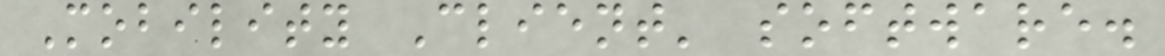Mobility Client' software.
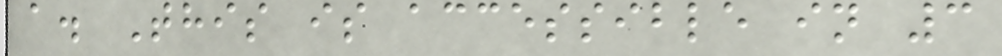a. This is accessible in 3
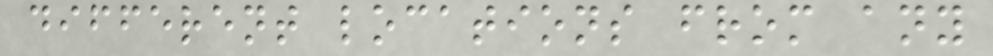different locations from any
